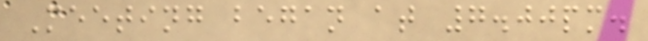Meeting began at 7.00pm.
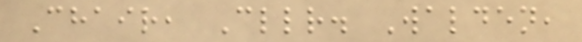Chair, Cllr. Walden,
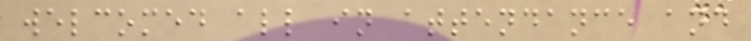welcomed all in attendance and
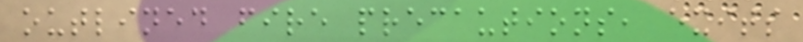outlined fire precautions, exits
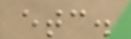etc.
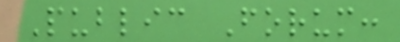Public Forum:
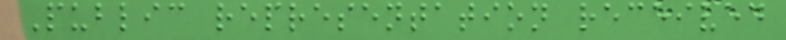Public representation received
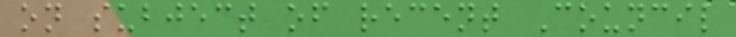on subject of recent Council
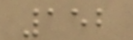152
